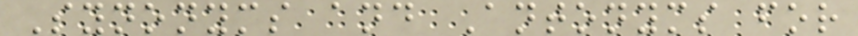Synonyms and Antonyms for
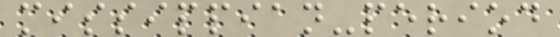missippian-period
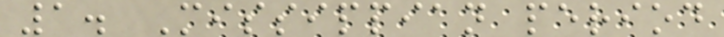1. Missippian period
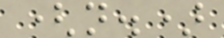(n.)
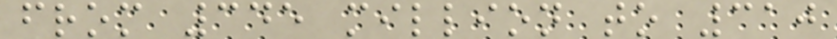from 345 million to 310
